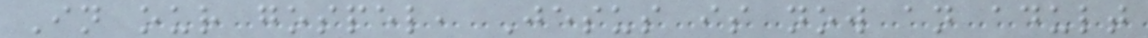In our gospel, Jesus is now an adult
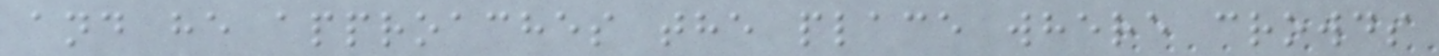and he approaches the place where crowds
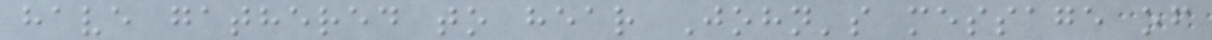have gathered to hear John's message of
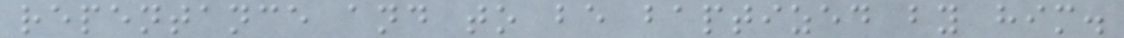repentance and to be baptized by him.
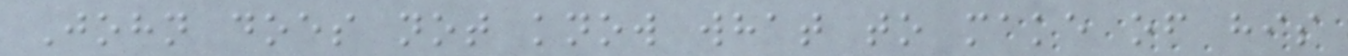John does not know what to make of his
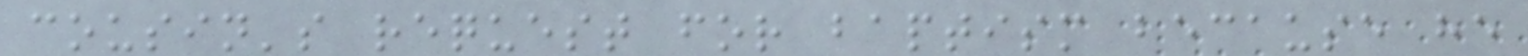cousin's request for baptism because he
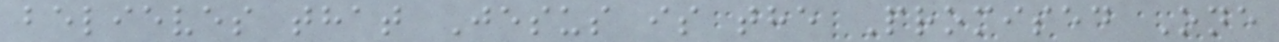believes that Jesus is the Promised One
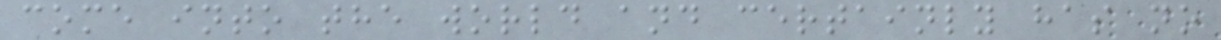come into the world and certainly has no
